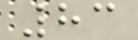83
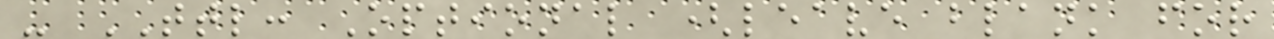- TTL: Optional (leave blank for
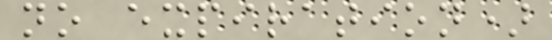no expiration)
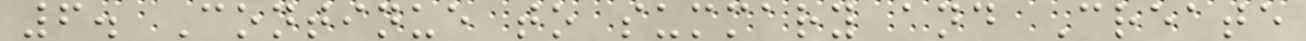6. Continue to summary and Create
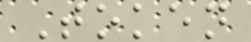Token
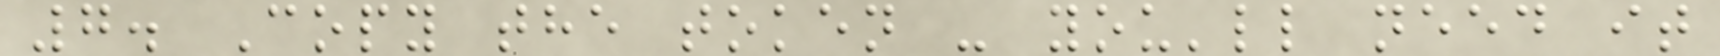7. Copy the token - you'll need it
